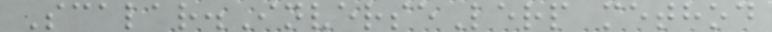Scalar.InverseLerp method
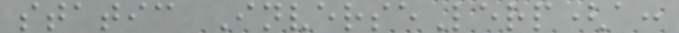static InverseLerp(a:
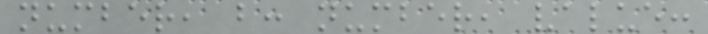number, b: number, value:
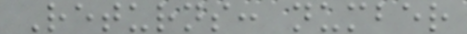Returns: number
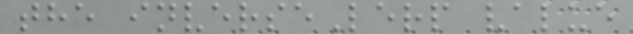the inverseLerp value
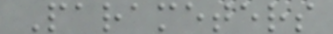Parameters
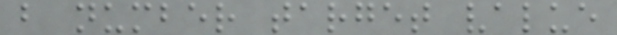b number target value
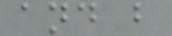and b
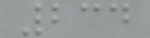234
